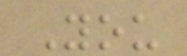You
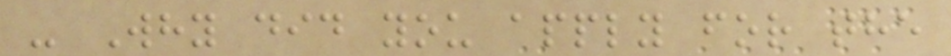- Why did you apply for the
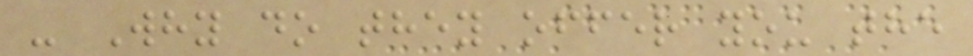- Why do they offer you the
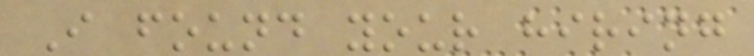I found your hiring
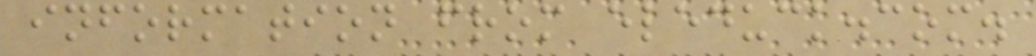information from eleduck.com.
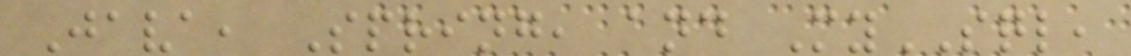Java, Spring, and MySQL,
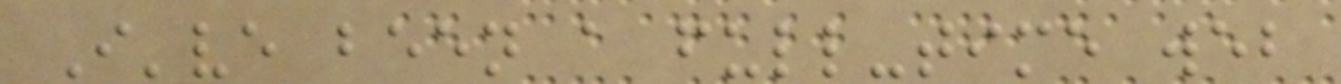I've been a full-time web
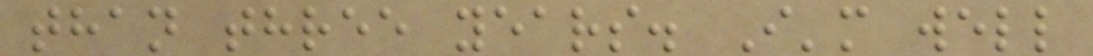than three years. I'm well
